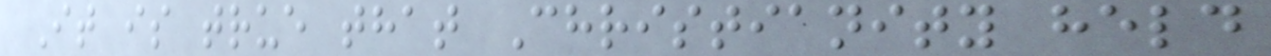It is true that Christianity held
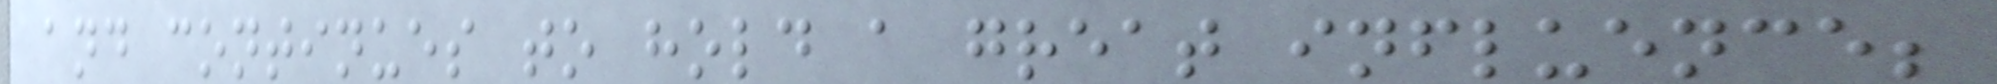and continues to hold a great influence;
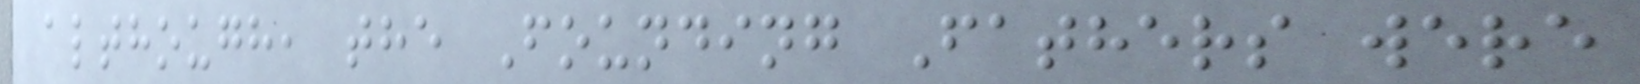although, the Founding Fathers were
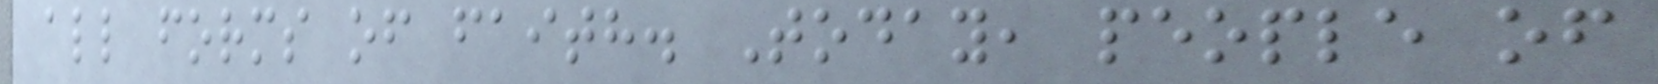all forms of faith. Today, people of
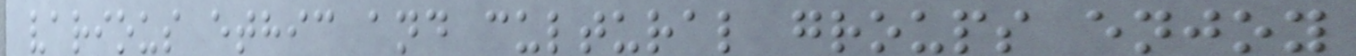various ethic and cultural groups enjoy
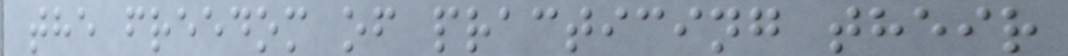the freedom of practicing their
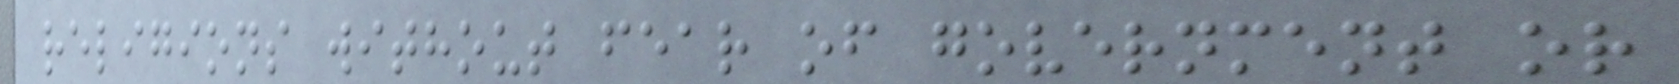religions without fear of government or
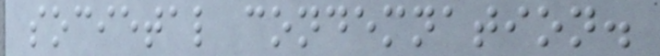societal condemnation.
